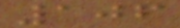106
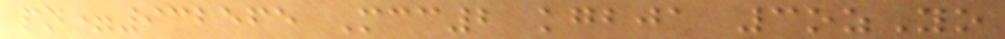pn=932565 Mcc2 kgbja 3ozYo
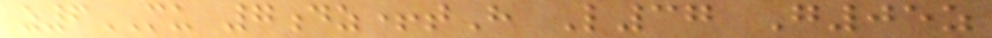z6MU 7dz+tH L37 G05z
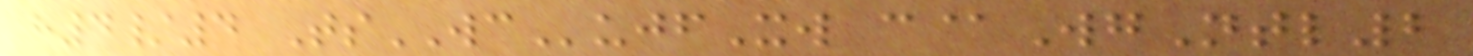h4/4 TsWCujfXw c@WgNtl2
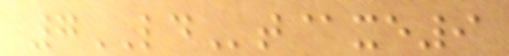7LDt@xe9
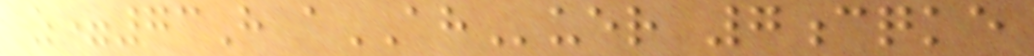z=73H aAHuer 7cqke
